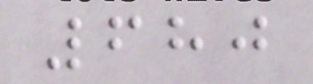680
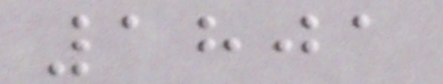1801
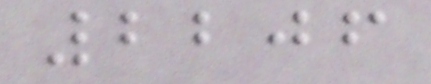2206
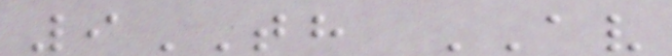9TH AV
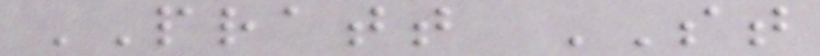PRATT ST
